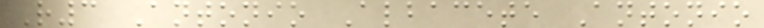R3 Antonio Albacete Antonio
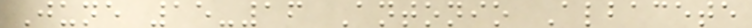June 15-16 Antonio Albacete
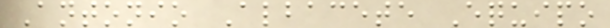Antonio Albacete Equipo
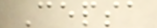Cepsa
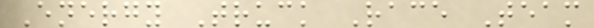Energy Truck Race Team
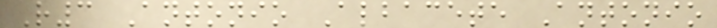R3 Antonio Albacete Antonio
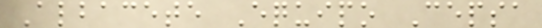Albacete Equipo Cepsa
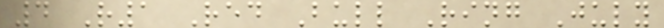4 R1 Red Bull Ring July
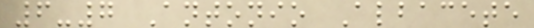6-7 Antonio Albacete
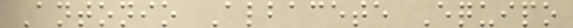Antonio Albacete Equipo
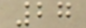27
